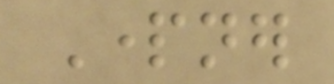Partner
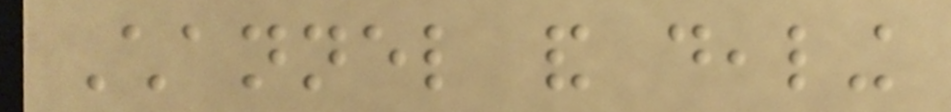Channel and dealing
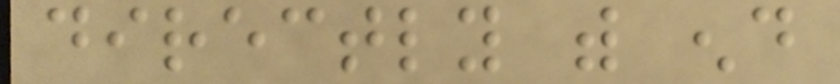directly with end
